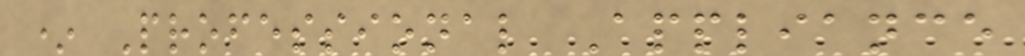* Professional Appliance
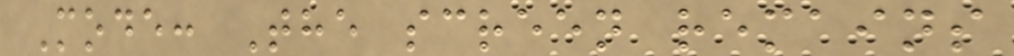Mode: The screen remains
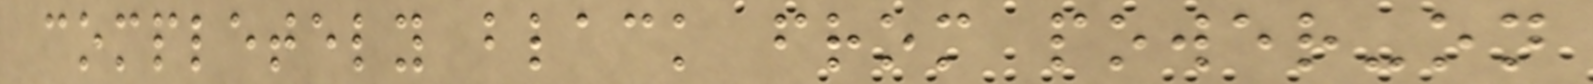completely black from power-on
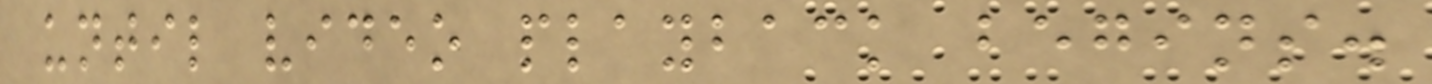until video playback begins.
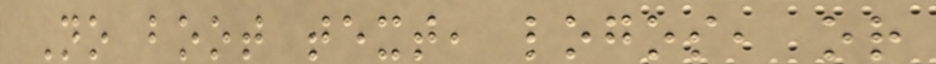No boot text, logos, or
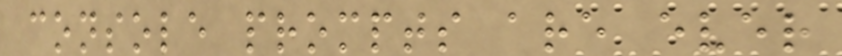console prompts are ever
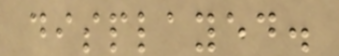displayed.
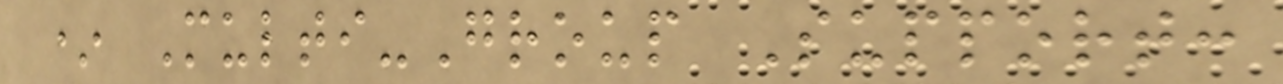* Multi-Group Support:
